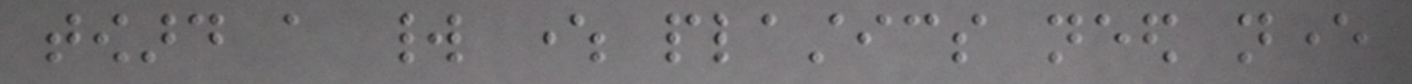toward a world where plastics need never
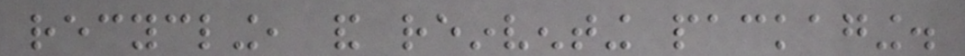recycling, and reinventing packaging.
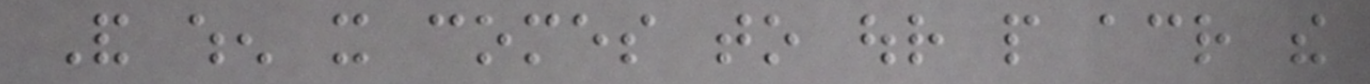And when it comes to our people across the
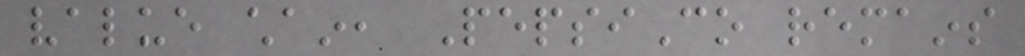value chain, PepsiCo remains
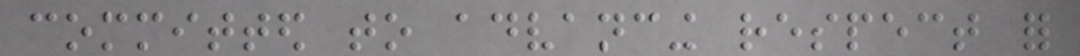committed to advancing respect for
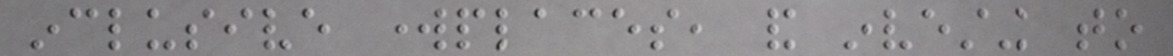inclusive workplaces, and investing to
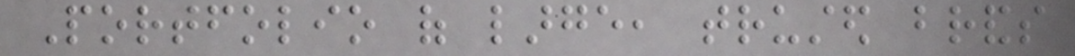Portfolio of large, trusted brands
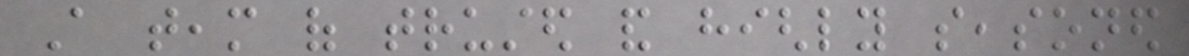A team of trusted and highly seasoned
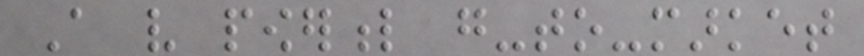A very powerful go-to-market
